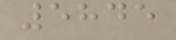5845
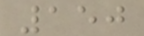150
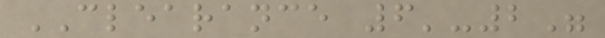CLEARANCE 6'-2"
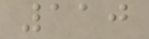110
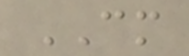CM
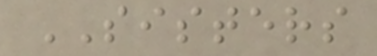SISTERS
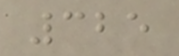325
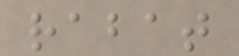rabat
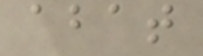abat
